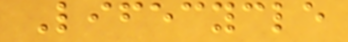Lifecycle
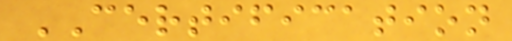CERTIFICATION
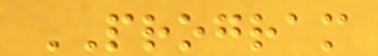PROGRAM
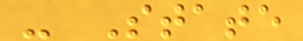- State
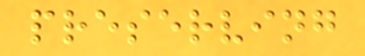preserving
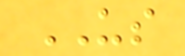US
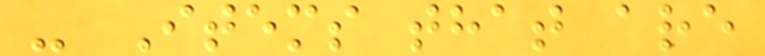- Items that are
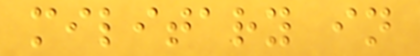military in
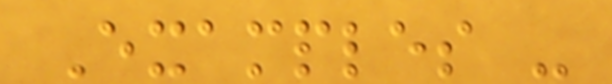Examples -
